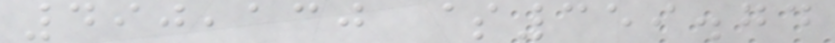490,130 $359.74
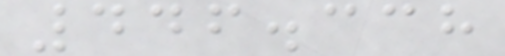446.338
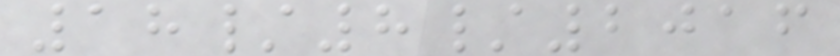18/8/2016
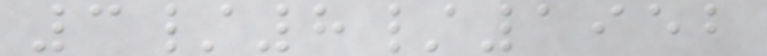3/8/1952
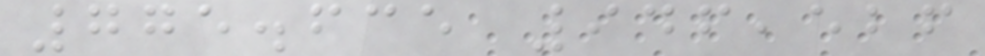775.635 946,526
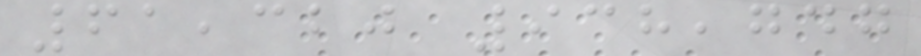61,320 938,747
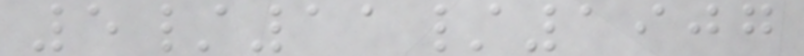5/11/1907
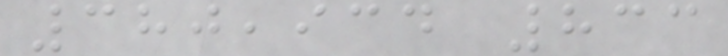380,934 833
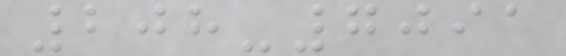208-7091
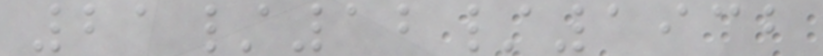21/12/1932
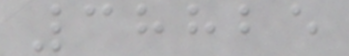38825
